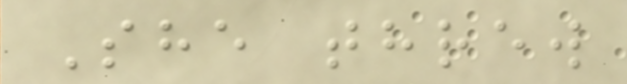She threw
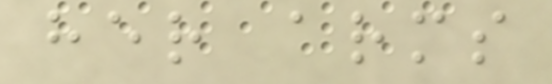her arms
